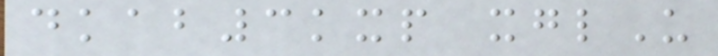dkab3kxp xglU
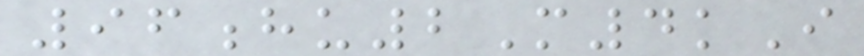96hu2M4kI
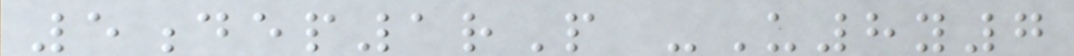5dep1rP -U8y7
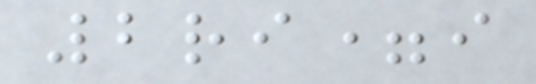2ri=i
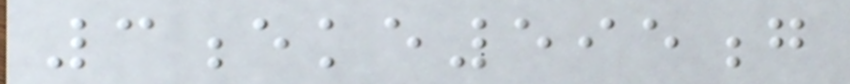3eke595g
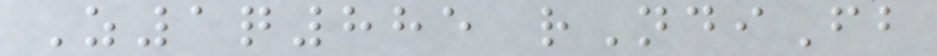Z1q885 rNdiFb
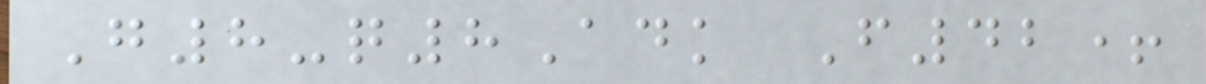G8-q8Adk F42+
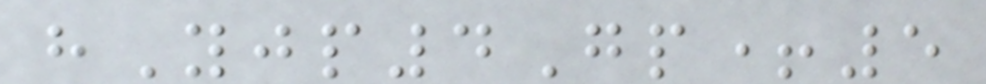hYjp4Gp+5
